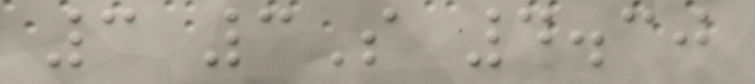3 3S 4.30
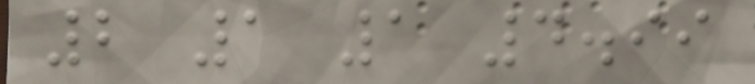2 1 1 4.99
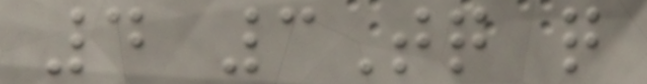4 3Tq q
